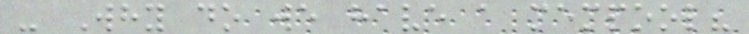- Why do we have a mempool?
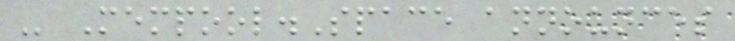- Mempool.Space announces
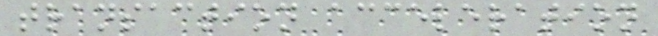transaction acceleration
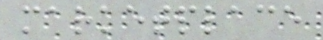marketplace
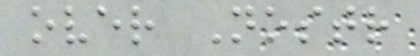over Nostr
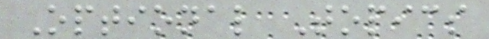Optional Topics
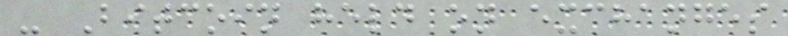- Bitcoin held on exchanges
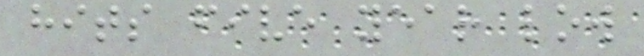hits five year low
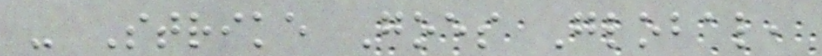- Strike Goes Global,
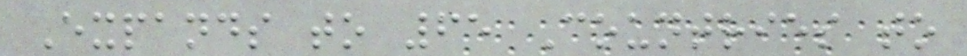Expands to 65 Countries to
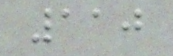110
